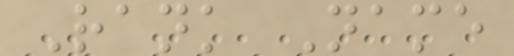Rank Name
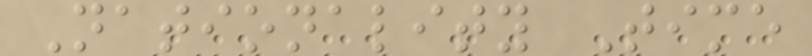Nationality Time
